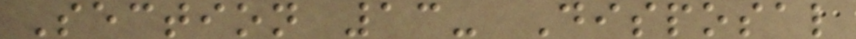Section 13- Disposal
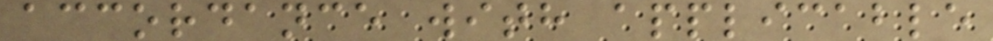accordance with applicable
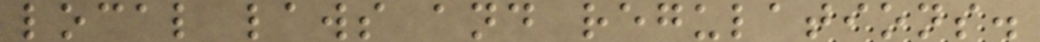local laws and regulations.
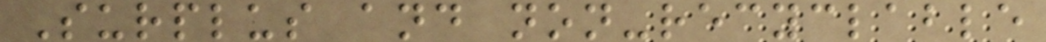Surplus and non-recyclable
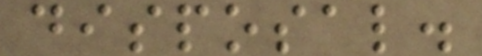disposal.
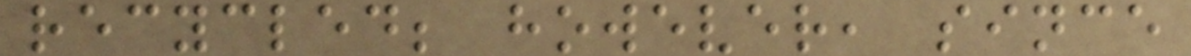recycled; however, since
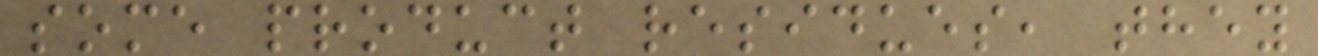some product residues, they
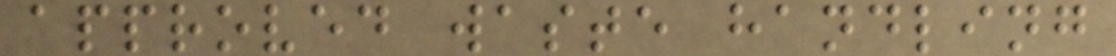approved waste handling
